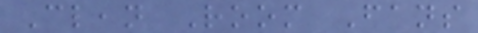Clean Room Fans
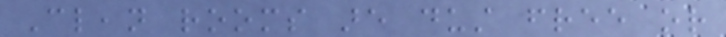Clean rooms are dust free or
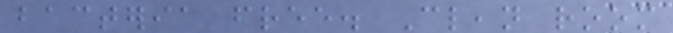bacteria free. Clean room
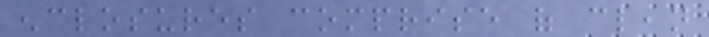enclosures comprise of clean
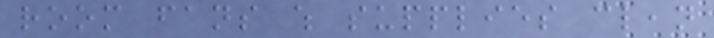room fans which supplies clean
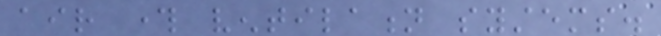air through ventilation systems.
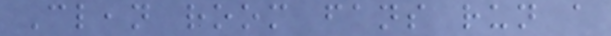Clean room fans run a
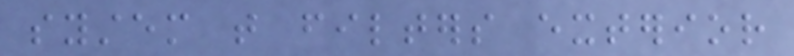system that filters exterior
